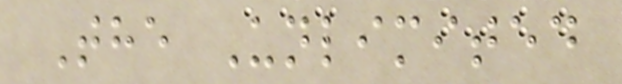The Unlimited
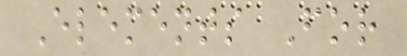Elements For
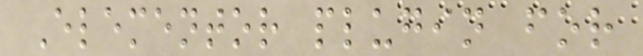Elementor plugin for
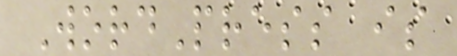WordPress is
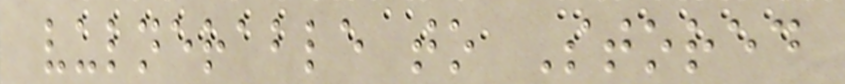vulnerable to Stored
